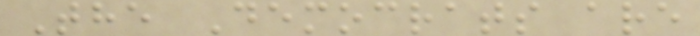The Democrats are
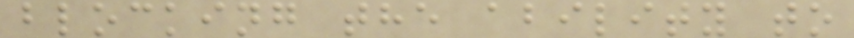blocking the ability to
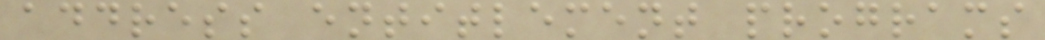address entitlement programs
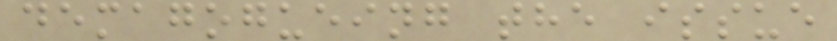demagogueing the issue
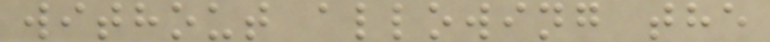without allowing the
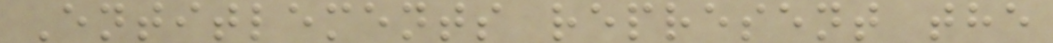Entitlements represent the
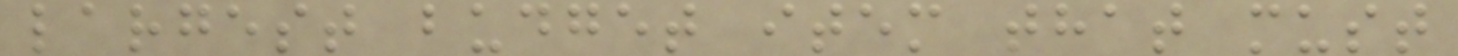largest budget item that must
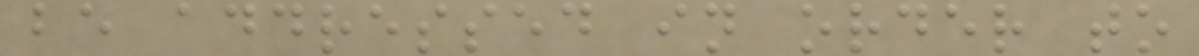be addressed in order to
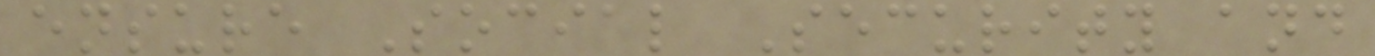ensure Social Security and
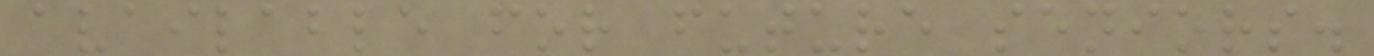available for future seniors.
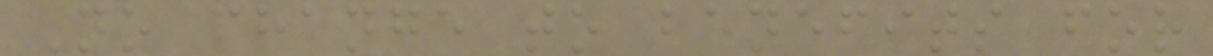No change to benefits for
